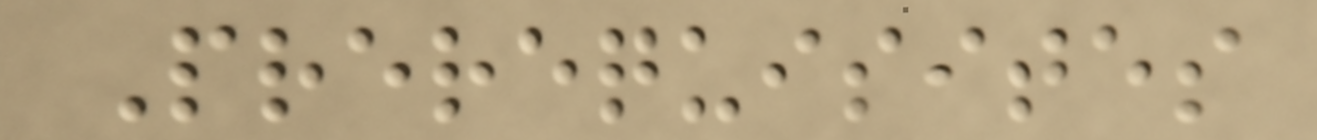Prerequisites
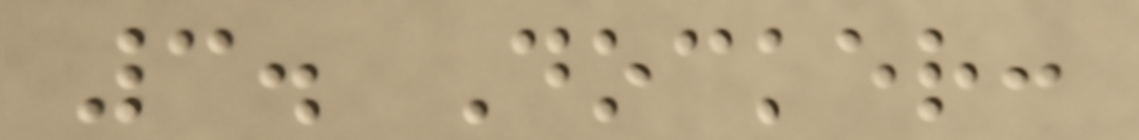3. Docker:
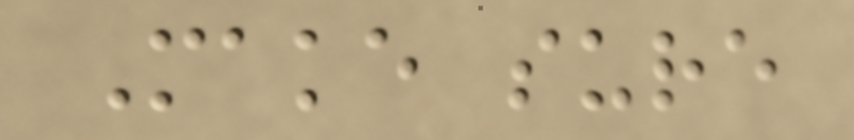Make sure
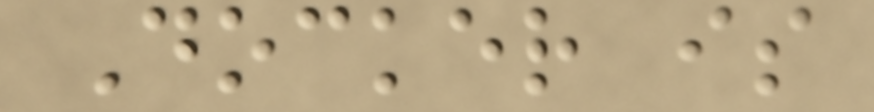Docker is
